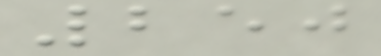250
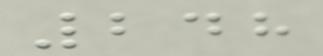248
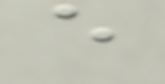e
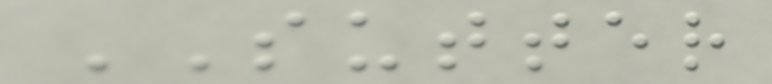SUTTER
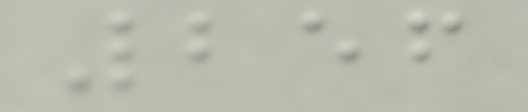256
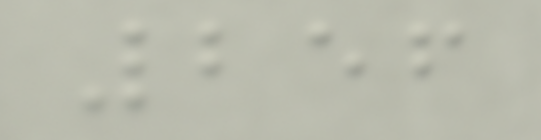256
